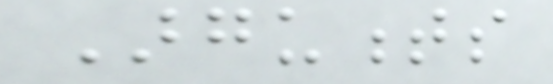Arguments
